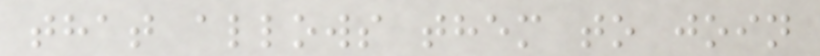that allows them to join
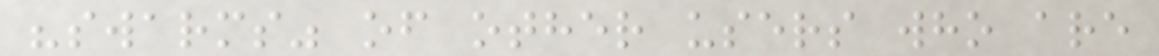"swarms" of other users who are
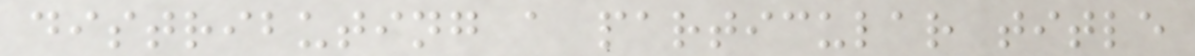distributing a particular title
